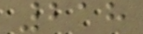218
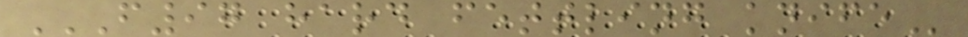F97 HARD FETTLING KNIFE
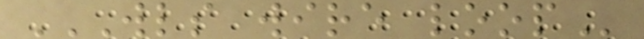WLS WIRE LOOP
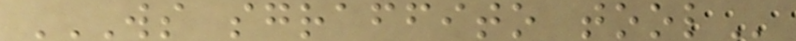WS SGRAFFITO TOOL
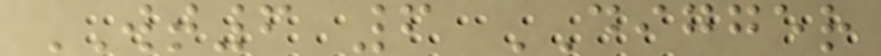WT6 6 DIGGER
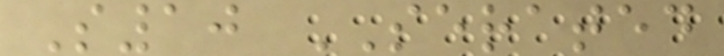S10 SERATED
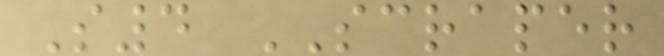S4 SCRAPER
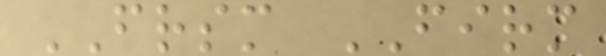FRSM FIRM
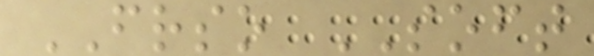FRSO SOFT
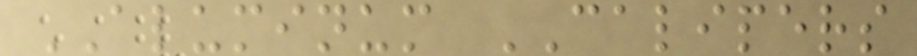ALUMINUM CALIPERS
